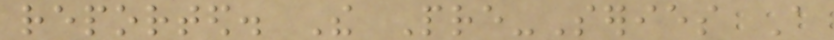reported. The Pre-Series A
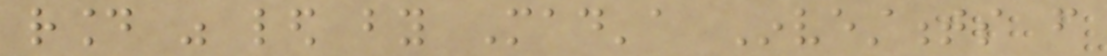round was led by Mad'a Investments from
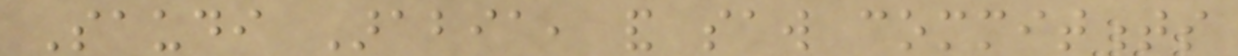Saudi Arabia, and saw commitments
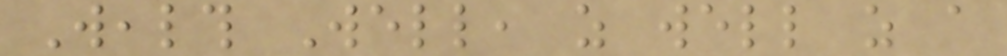Wealth Well, as well as a
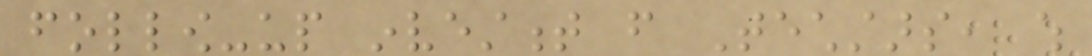follow-up investment from Techstars, which
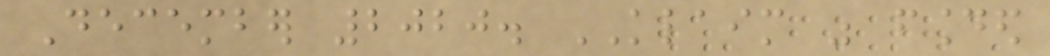December 2020. KLAIM was founded
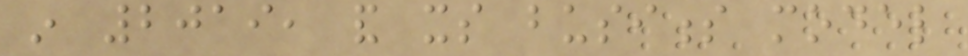in 2019, and its business model
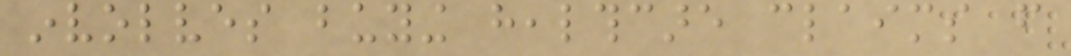involves buying healthcare claims from
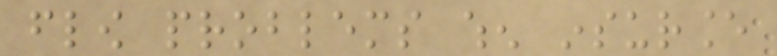flow problems when insurance
